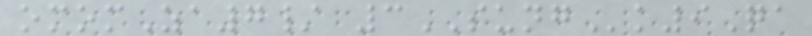omomZa7/ 3SUNGk9Qa
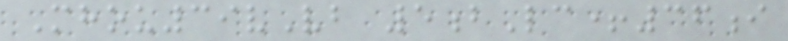Mhou39vVb 5bLc+36i
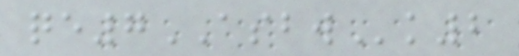qe7ASBWk2
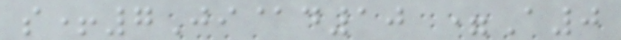s+7Ji@d10 =A0
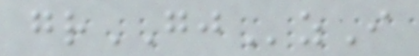grGJzI
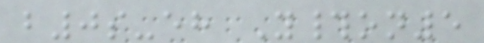b0s-eh Y#on5
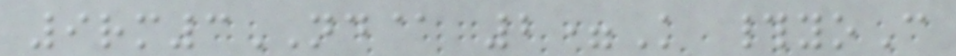9rm3ND@ 2=K #yoC
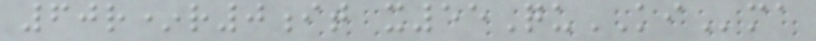60r*r0it x55QuKIma
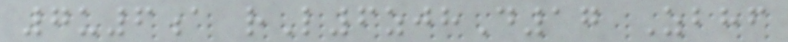7u6a rL6zjhD17 Zbhf
